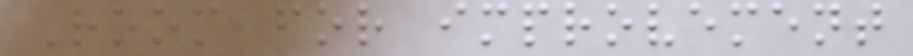Room for improvement
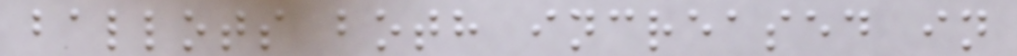ballots both increased in
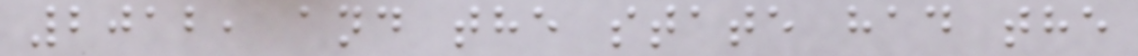2012, and the state had the
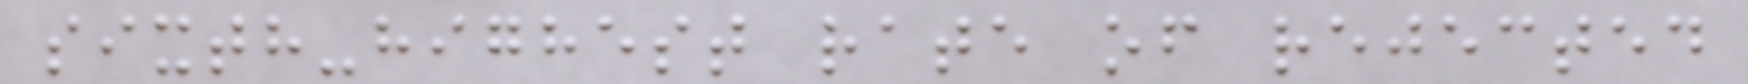sixth-highest rate of rejected
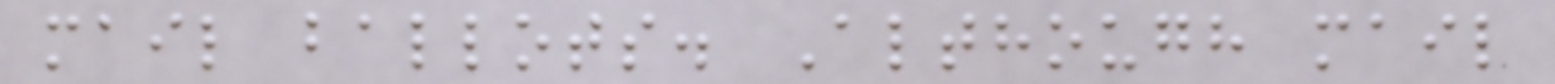mail ballots. Although mail
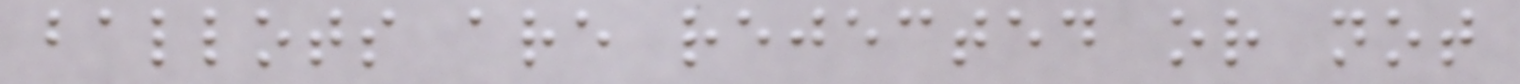ballots are rejected or not
